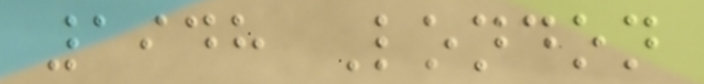1948 London
